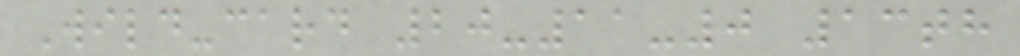Wild-card 20-11-0 13th
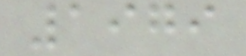1979
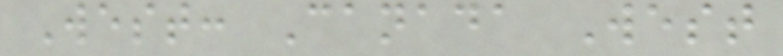West: Canada West
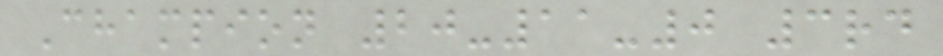Champion 20-11-0 3rd
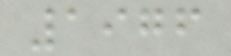1976
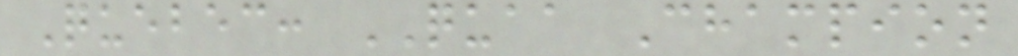Quebec: QUAA Champion
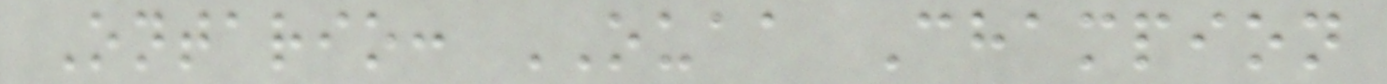Ontario: OUAA Champion
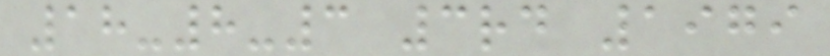18-8-3 3rd 1979
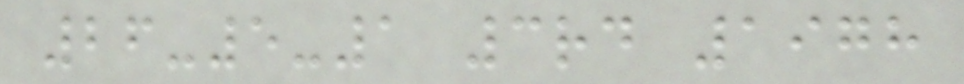26-5-1 3rd 1978
